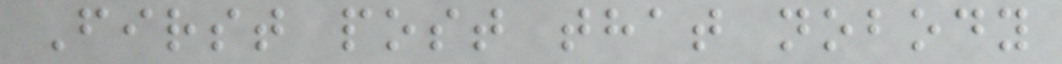First post that nobody
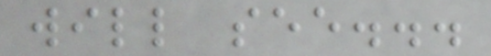will see...
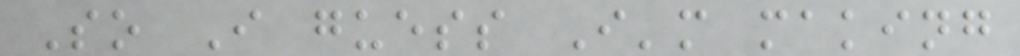So I guess I'm making
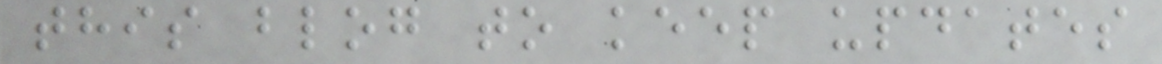this blog to keep updates
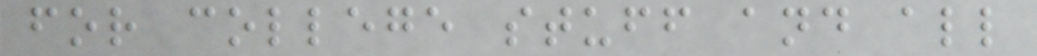for college stuff and all
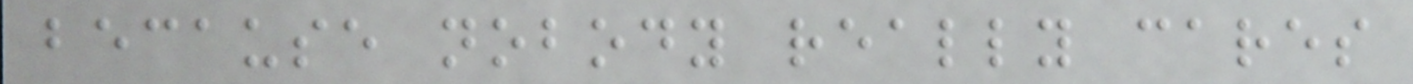because nobody really cares
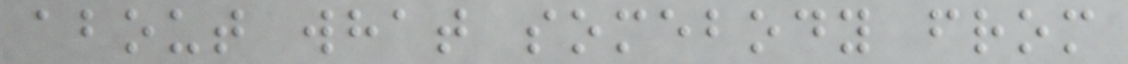about what somebody from
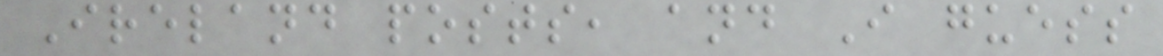Ireland posts, and I guess
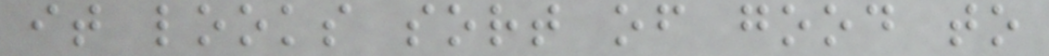it looks sort of good to
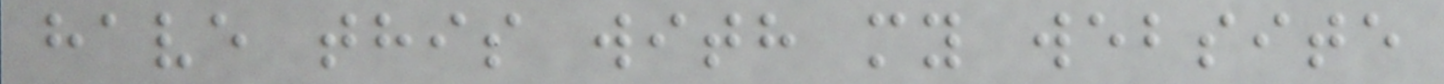have this with my website
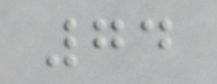74
